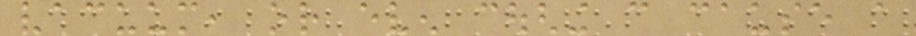vacuum, or even coughing can cause a
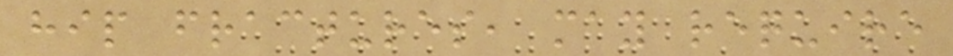hip fractures, may require
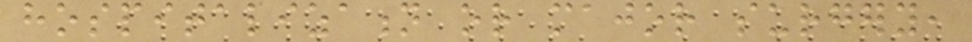hospitalization or major surgery,
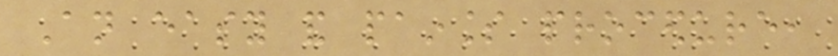An easy and painless procedure,
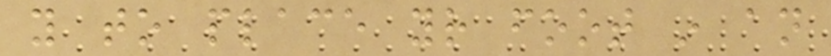you to place your foot in an
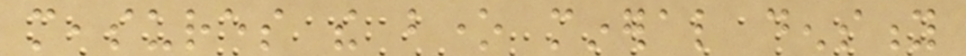measures the bone mineral density
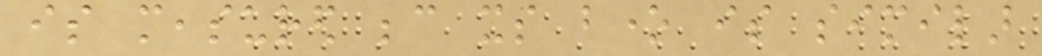is measured because its bone is similar
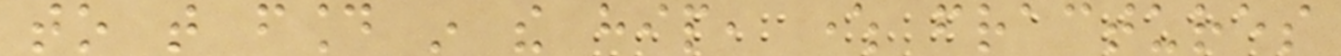to that found in the hip, where fractures
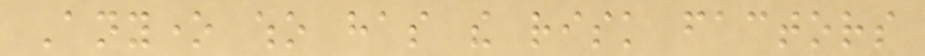Anyone who has the risk factors
